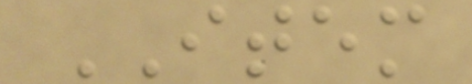ITEM
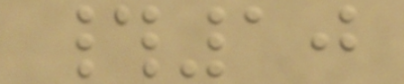#10
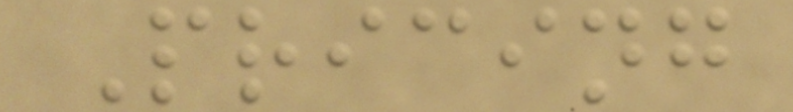Pricing
